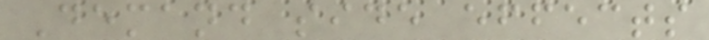Demand side effects
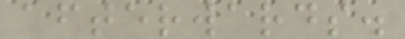afterwards.
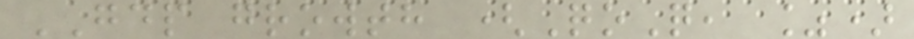GDP growth (QoQ, %)
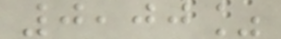0,00%
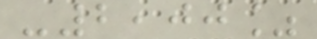-2,00%
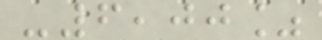-6,00%
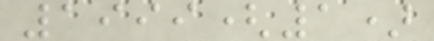1999(1)
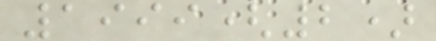1999(2)
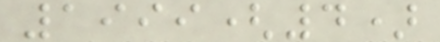1999(4)
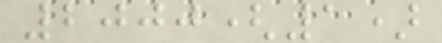2000(1)
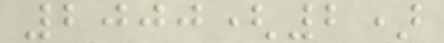2000(2)
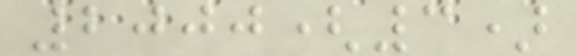2000(3)
